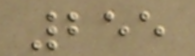255
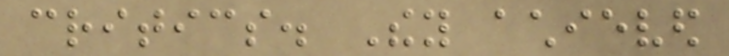critics. They achieved
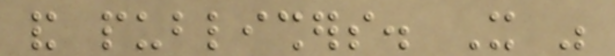and publishers. It was
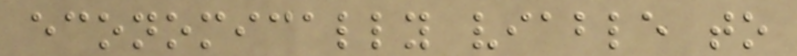economically viable to
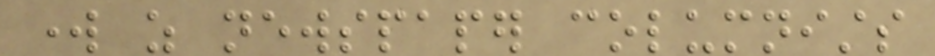work as newspaper columnists
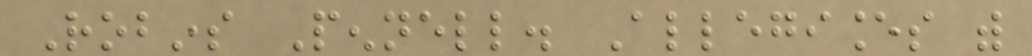Robins Pennell. Allegiances with
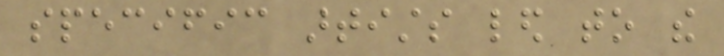specific artists led to the
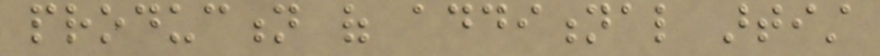production of additional artist
